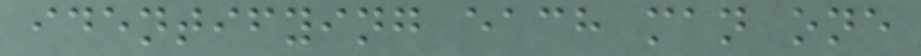identifying each man one
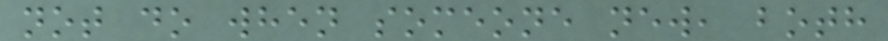not do when someone new, both
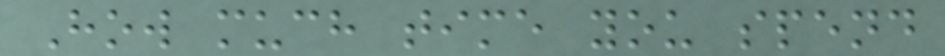How much time you spend
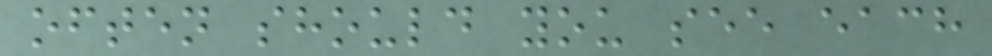often should you see each
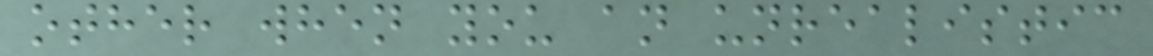other when you an unrealistic
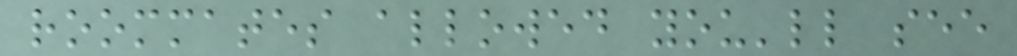roommates allowed you'll see
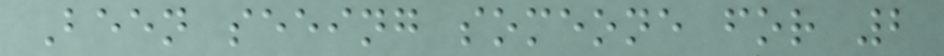Been seeing someone for 2
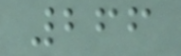266
